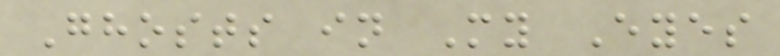Ghosts in My Eyes
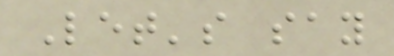Let's say
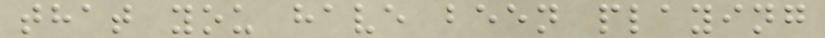that you have been playing
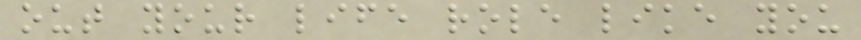out your life role like you
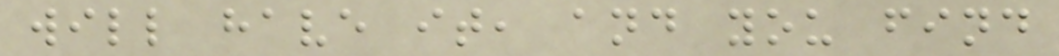will have it, and you find
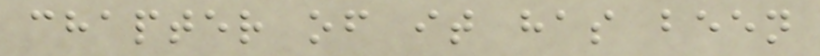chapter of it has been
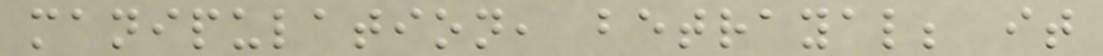manipulation, betrayal; it
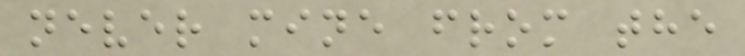never mine from the
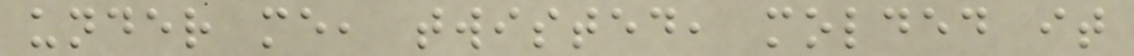under me, twisted, molded it
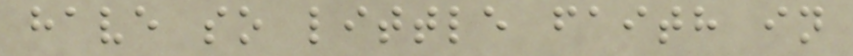have so little faith in
